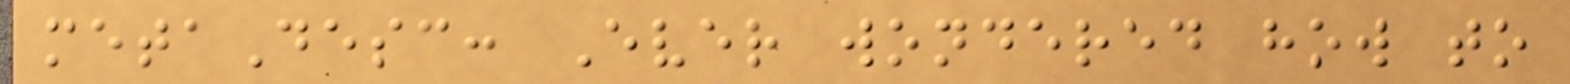metaDesc: Ever wondered how to
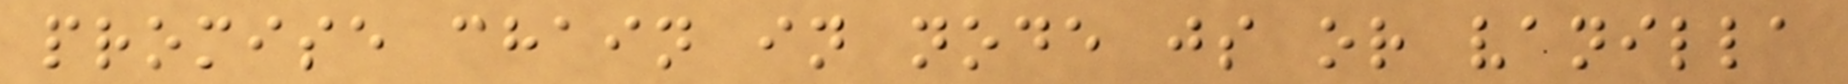promise chain in node js or vanilla
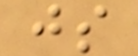js
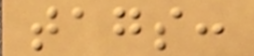tags:
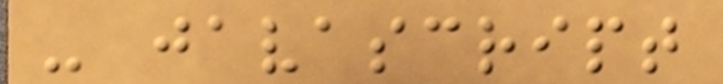- javascript
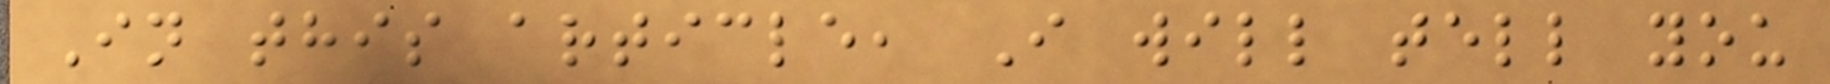In this article, I will tell you
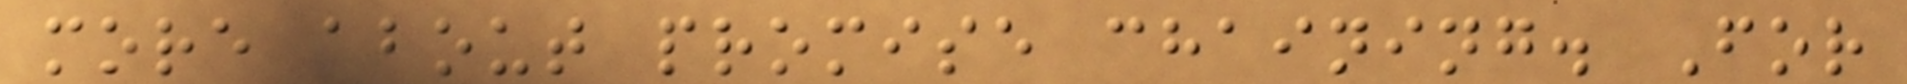more about promise chaining. For
